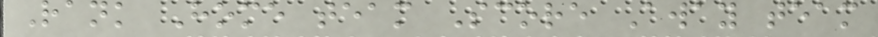Rank Home team Score Away team
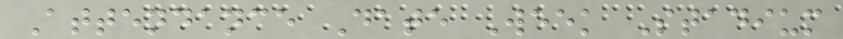Attendance Date Week Stadium
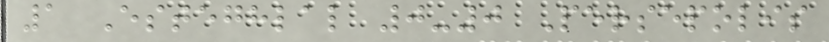1 Esteghlal 0-0 Persepolis
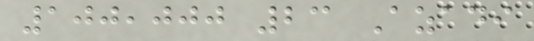100,000 23 Azadi
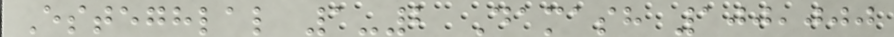Esteghlal 1-2 Damash 100,000
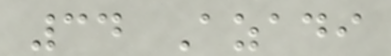34 Azadi
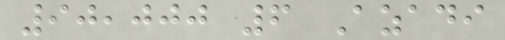90,000 6 Azadi
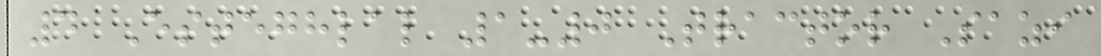4 Esteghlal 1-0 Tractor Sazi
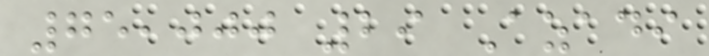75,000 29 Azadi
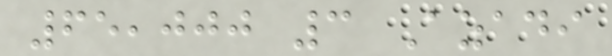65,000 3 Azadi
